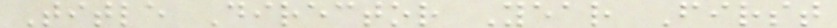Title Director Year First
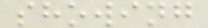showing
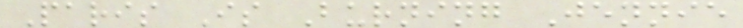Paris Is Burning Jennie
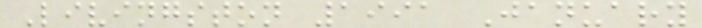Livingston 1991 January
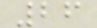26
